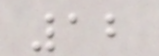12
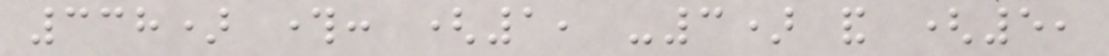338) through: (1, -3) and (5,
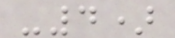-4)
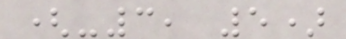(-3, 5)
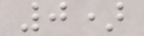0)
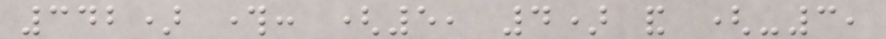342) through: (5, 4) and (-3,
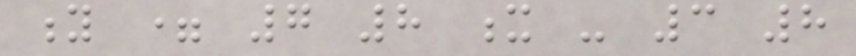y = 7 8 x - 3 8
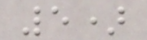5)
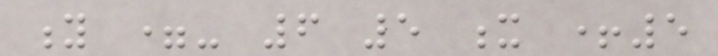y =- 6 5 x +5
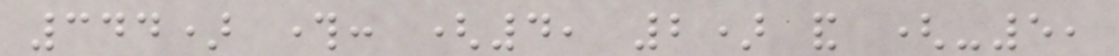344) through: (4, 2) and (-5,
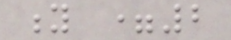y =2
